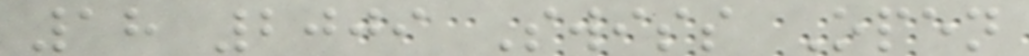18 2009 Swiss Open
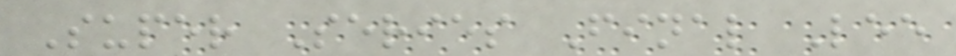Super Series Final Lee
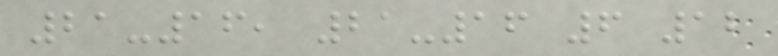21-16, 21-16 6 12
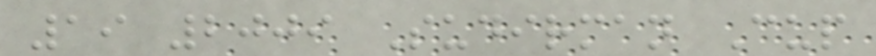19 2009 Sudirman Cup
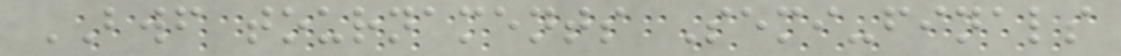BWF tournaments Semi-finals
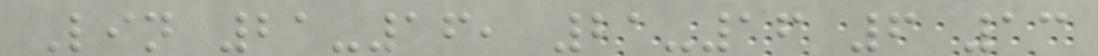Lin 21-16, 21-16 6 13
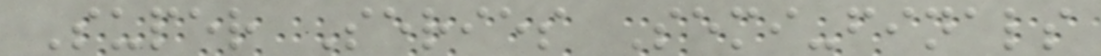Super Series Semi-finals
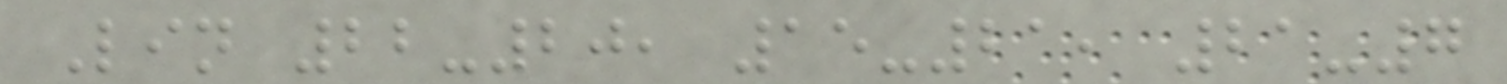Lin 22-20, 15-21, 21-7
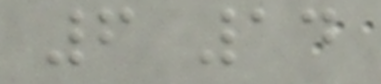6 14
